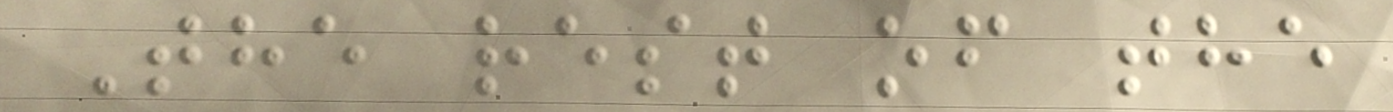The rest of the
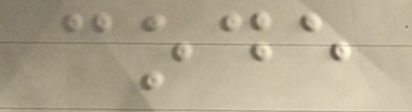code
